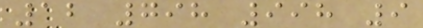12 798 998 9
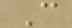C
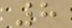8
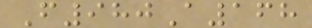F980A168
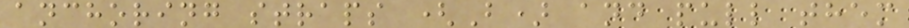anchoring straps (B) and pull them
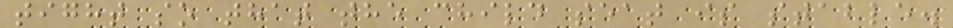tight so that the child seat is stable.
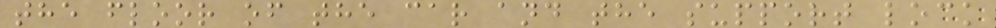the floor of the car and the support lock
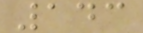143
